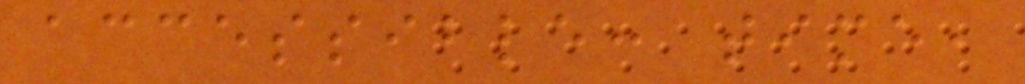accessible: time,
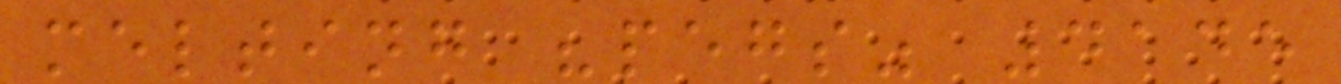melting "pegs" 4145
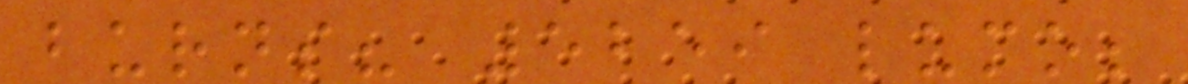burns? 5259 lumo;
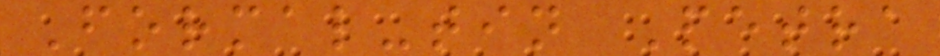Formal-tin Petra
